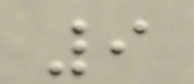9
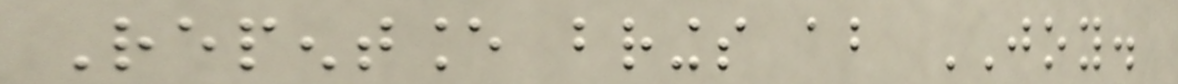Repentance brings about JOY.
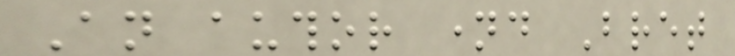An author named Bret
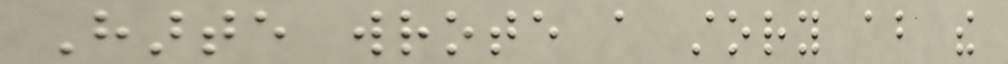Harte wrote a story about the
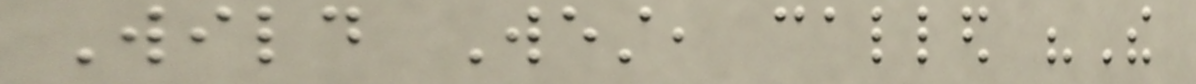Wild West, called "The
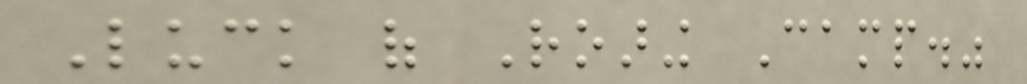Luck of Roaring Camp."
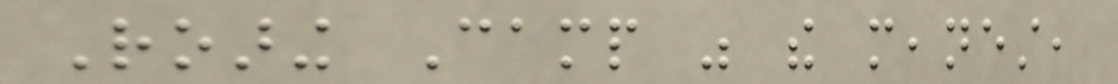Roaring Camp was the meanest,
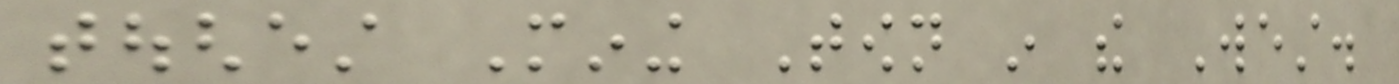toughest Mining Town in the West.
